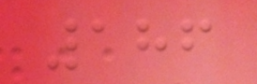186
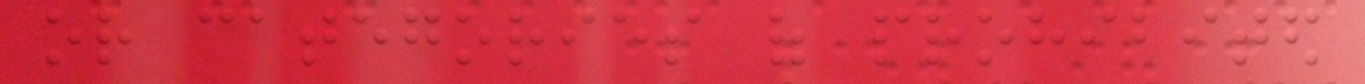or categories of prohibited
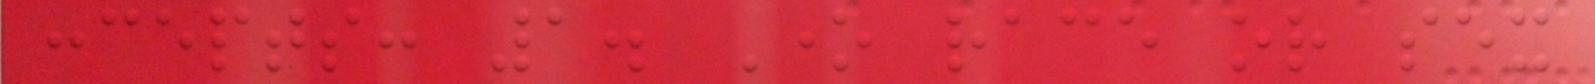concepts: 1. One race or sex
